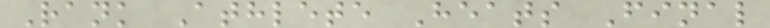Rank Athlete Heats Final
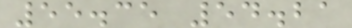55.35 54.21
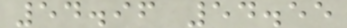54.96 54.55
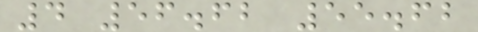4 56.62 55.62
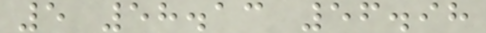5 58.13 56.98
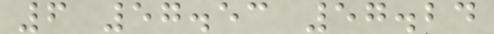6 57.53 57.24
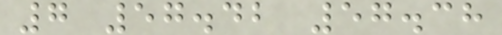7 57.42 57.38
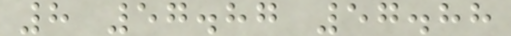8 57.87 57.88
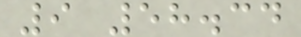9 58.34
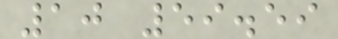10 59.59
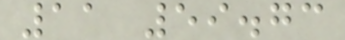11 59.73
